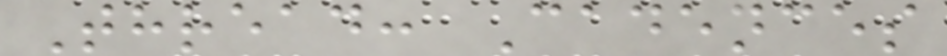Thread: Cadences
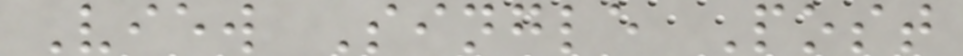View Single Post
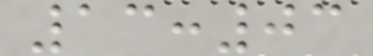13:03
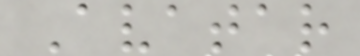Avatar
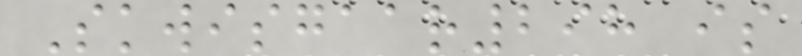Skwisgaar298 is
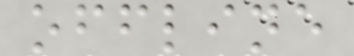offline
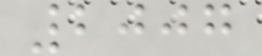2007
